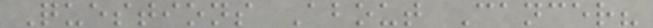Questions About Cancer?
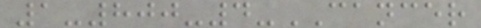1-800-4-CANCER
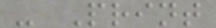- Print
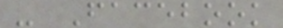- Facebook
